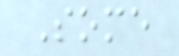Some
